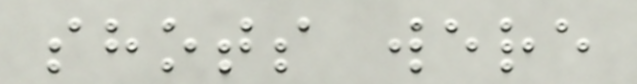shots were
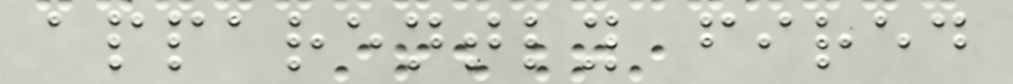apparently fired
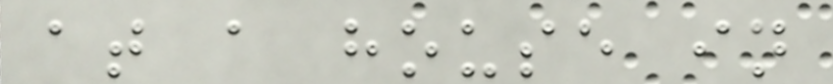at a house in
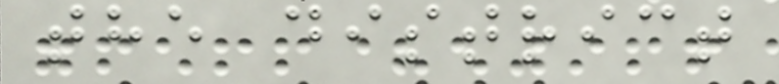the district
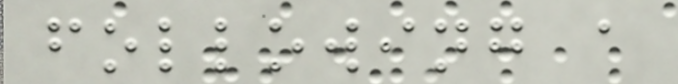following a
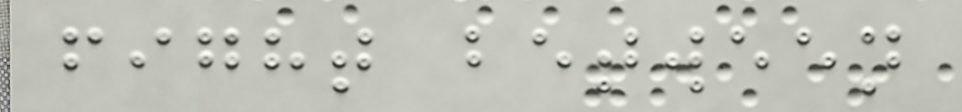fight between
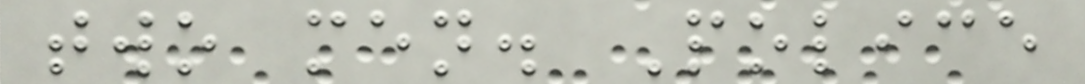two men. Police
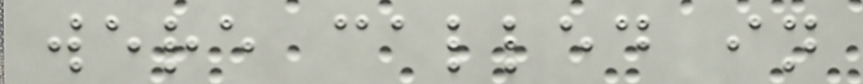were called in
